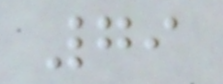79
